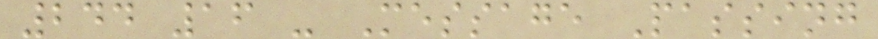244 16 - Message Passing
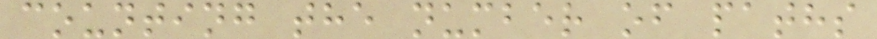counting the number of paths
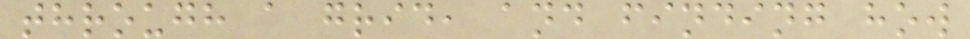through a grid, and finding how
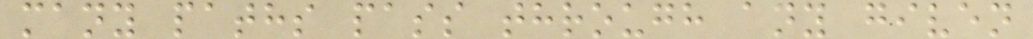many paths pass through any given
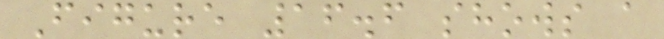Figure 16.6 shows a
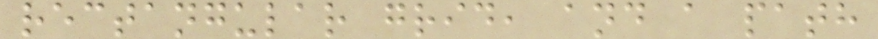rectangular grid, and a path
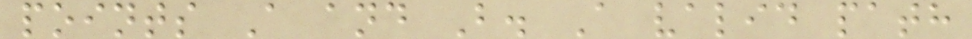points A and B. A valid path
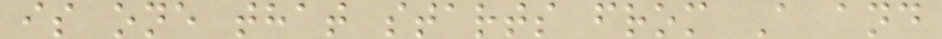is one that starts from A and
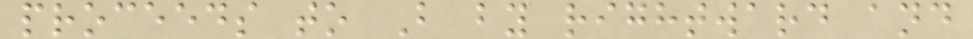proceeds to B by rightward and
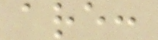are:
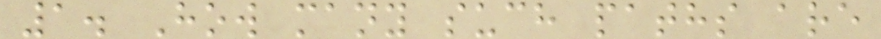1. How many such paths are
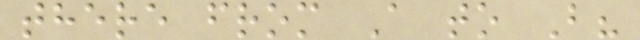there from A to B?
